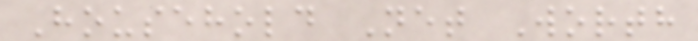Household Net Worth
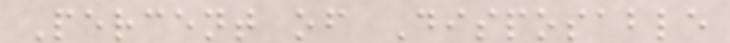Percent of Disposable
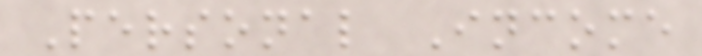Personal Income
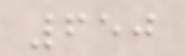650
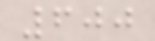600
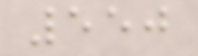550
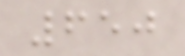650
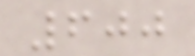600
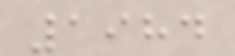1984
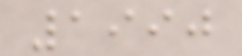1990
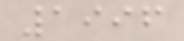1996
